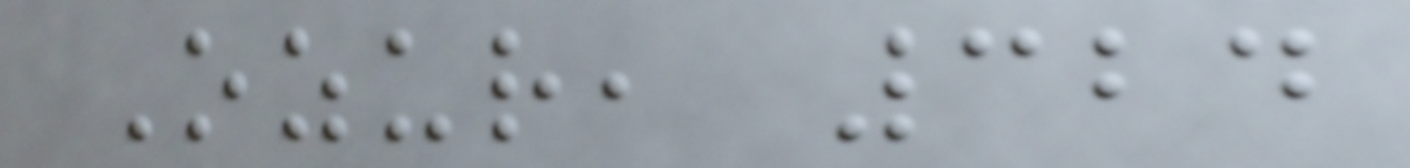Ozur, 324
